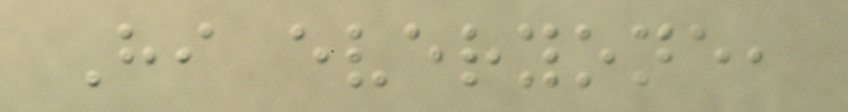Hi everyone,
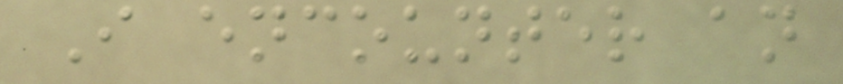I encounter an
